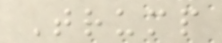Trump
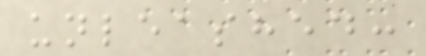unleashed:
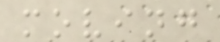moving
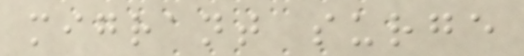migrant surge
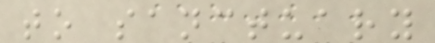to sanctuary
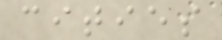cities
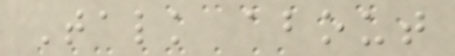Talk about
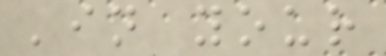'in your
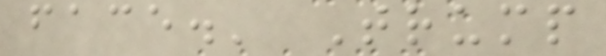face.' Trump
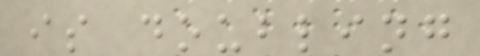is doubling
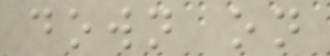down on
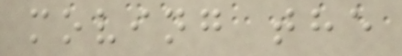moving the
